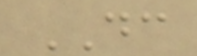DC
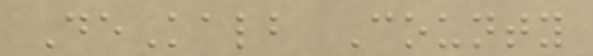DeKalb County
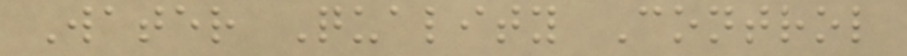Water Quality Control
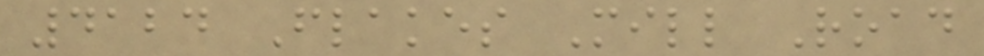4124 Flakes Mill Road
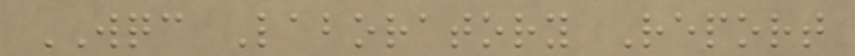WQC Laboratory Report
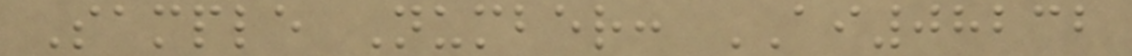Sample Number: AI08232
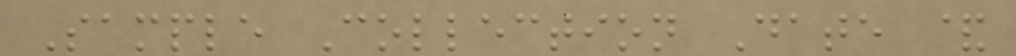Sample Collection Date &
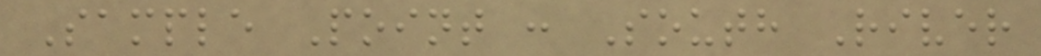Sample Point : South River
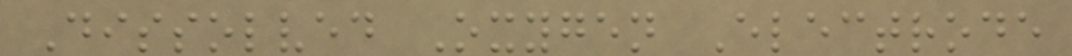Dissolved Oxygen Electrode
